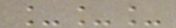___
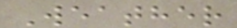Weather
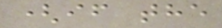(if the
